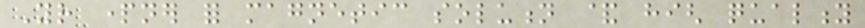Your partner for magnetic solution & high quality
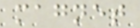magnet
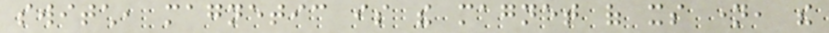switch, magnetic is the magnet of its name, the
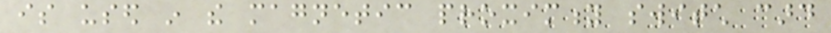is used in the magnetic proximity switch card
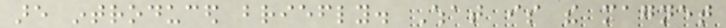are introduced briefly. What is the magnet
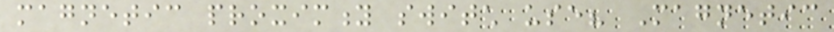magnetic proximity switch use? Magnetic
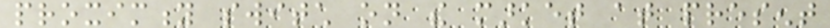proximity switch on the market at present
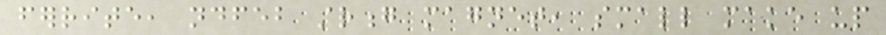ferrite, ndfeb strong magnet, small make up
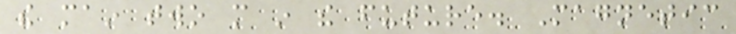the main two more in the future. Magnetic
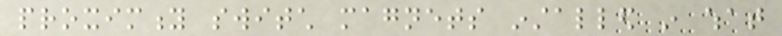proximity switch magnets installed in what
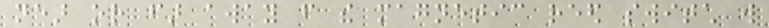near or far away from the magnetic reed switch will
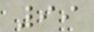99
